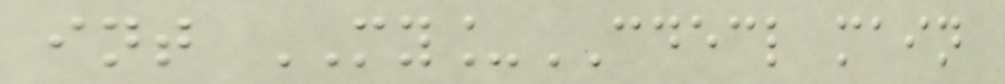int MY_CDECL main
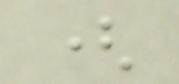(
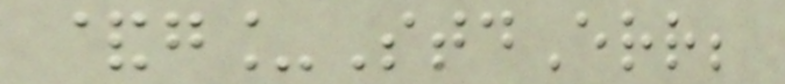&g_StdErr;
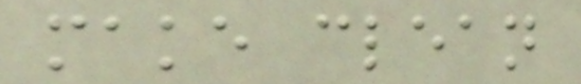make clean
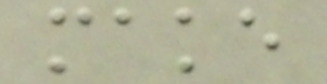make
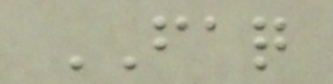FAQ
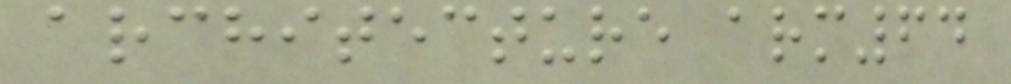architecture arm64
